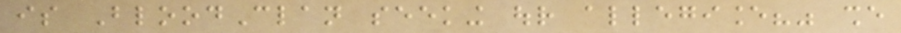is BloodClan seeking our allegiance?" she
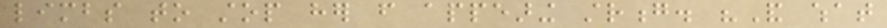limbs to stop her from appearing strong. "And what
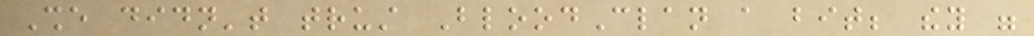She didn't trust BloodClan a bit; they were
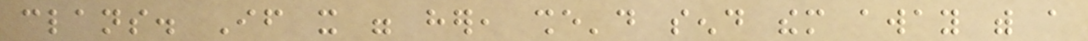clans. If it were her, she'd send them away with a
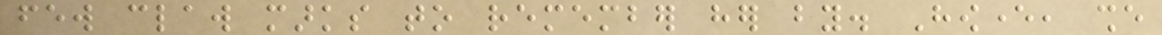few claw marks to remember her by. However, she
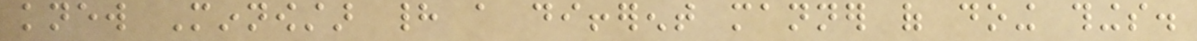knew Minnowstar had a different manner of doing things.
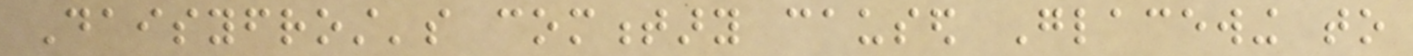Daisyfrost's commentary caused Glacewing to
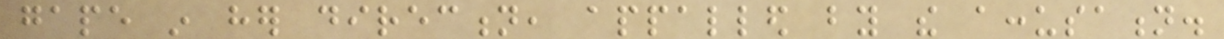gape in her direction, appalled by the accusation.
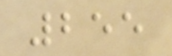255
